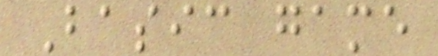Basic game
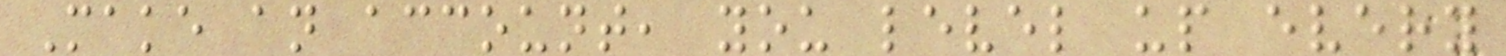Make an account, you level up every
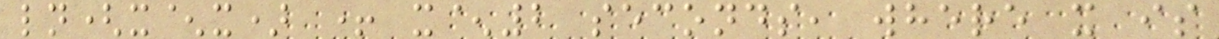ln(x^x) + x^2 seconds, where x is
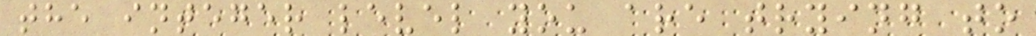the integer level you are trying to
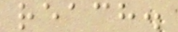reach.
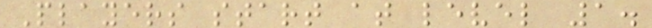Players start at level 1.
